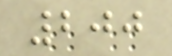200
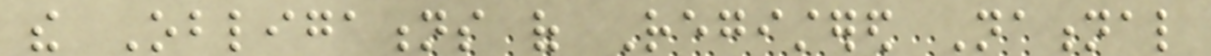the Obligations of Registered National
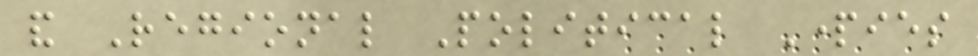and Regional Political Parties
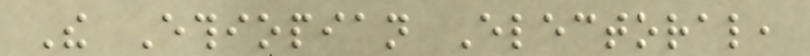The Ethiopian Electoral,
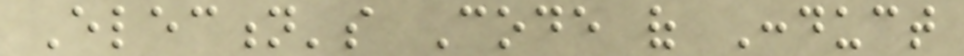Election's Code of Conduct
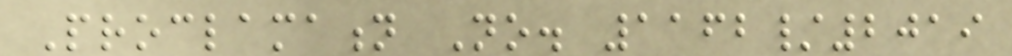Proclamation No. 1162/2019
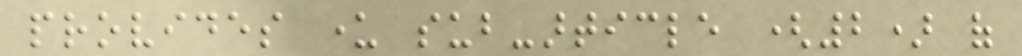provides under sub-article (2) of
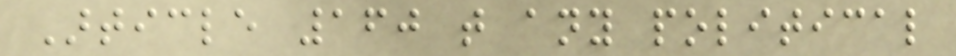Article 160 that any political
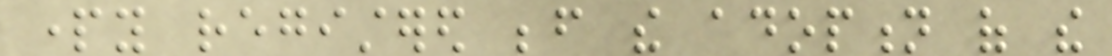party registered before the adoption of the
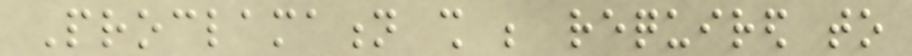Proclamation shall be required to
